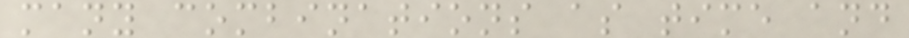many combinations as time and
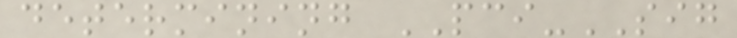determining PCI-SIG
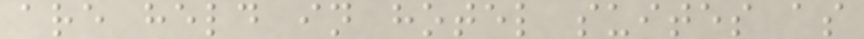are held in hotel suites as
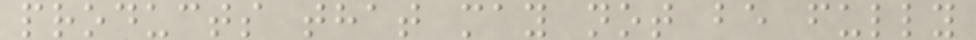products that may not be fully
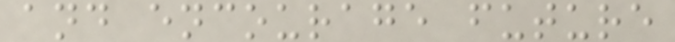and encourage future
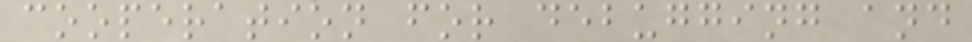cooperation for debugging and
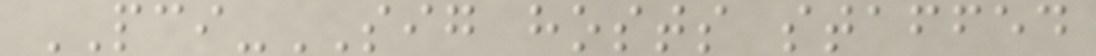PCI-SIG hosts staffed
